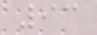93
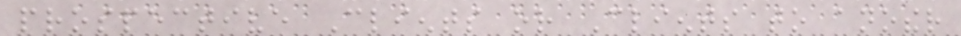prospective Clients or Clients to another
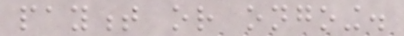payment or ongoing.
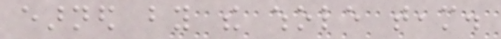earned by the whole team.
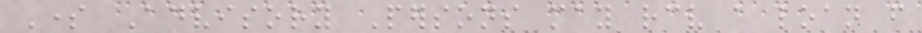Some Advisory Persons may receive a loan from
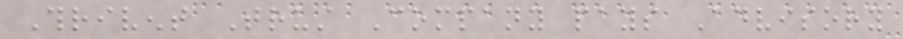Thrivent Trust Company pays Advisory
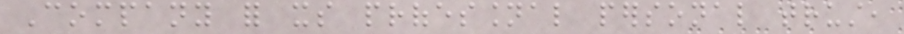Company for its professional personal trust,
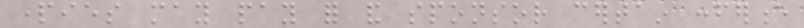parties may pay for and sponsor certain conference
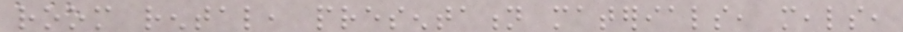room rental, presentation materials, meals,
